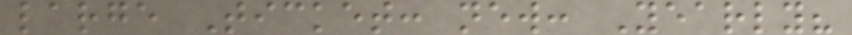large Ticket: new: Yearly?
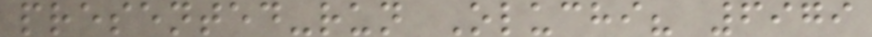presented-run Oluchi? 6979
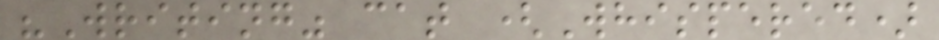"Writing" cat (Whispered)
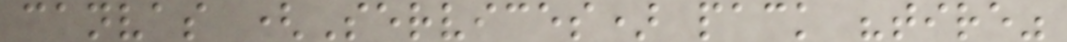canvas (Services) pack "tire"
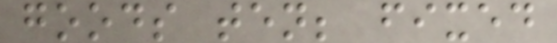goods ten; fixed
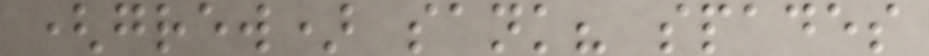(grew) sank? spades
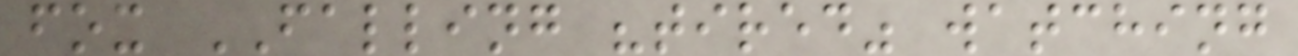fox FALLING "tired" watching
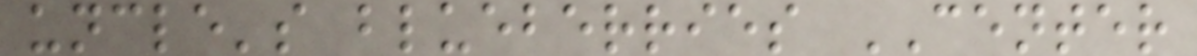uncle's blueberries CENTER
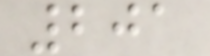201
